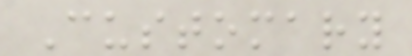Customary
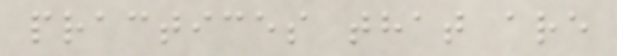practices that are
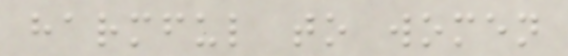harmful to women
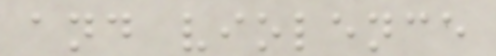and violence
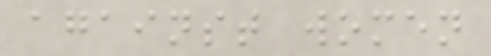against women
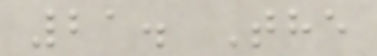21. The
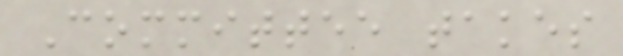Committee takes
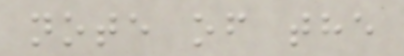note of the
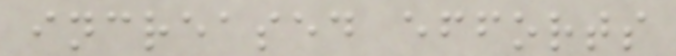increased efforts
